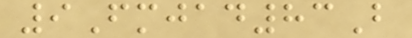9Fmjad83B
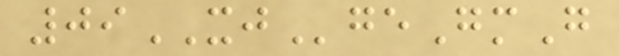09XJgeGmG
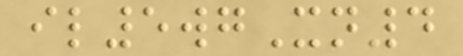il5wgXn4
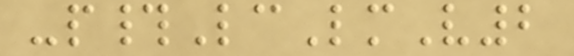-p#LcLmV2
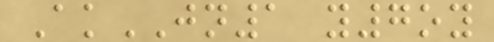AkJN1 y7oy
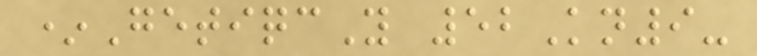*GetiqcY 52Kn9-
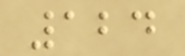124
